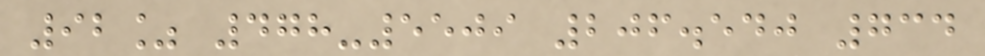92% 478-5509 206.540 734
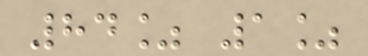84% 1%
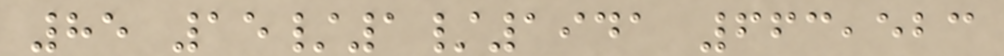85 15/1/1941 663,523
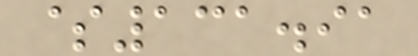$131.91
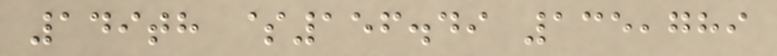149th $156.49 135,789
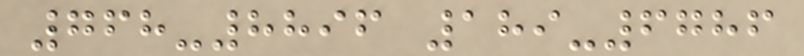768-8896 189-6786
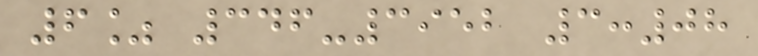6% 346-3952 3:08
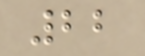22
